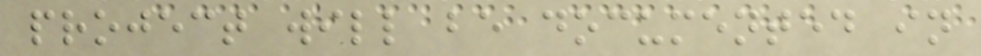project will be documented in
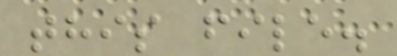this file.
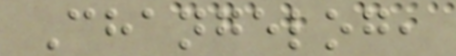Changelog,
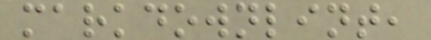markdownlint,
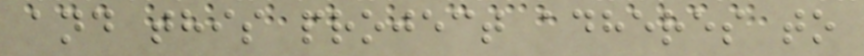and this project adheres to
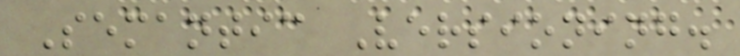Semantic Versioning.
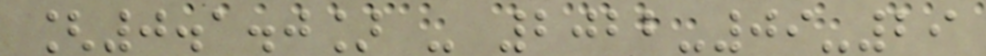[0.1.0] - 2022-09-29
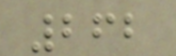262
